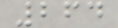264
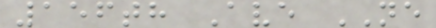156th Ave NE
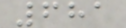681
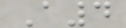A4
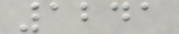1241
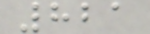821
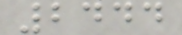2444
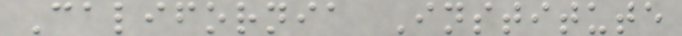California Institute
